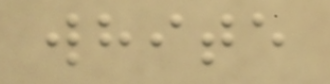white
